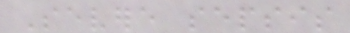Severe sepsis
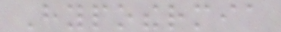Hypothermia
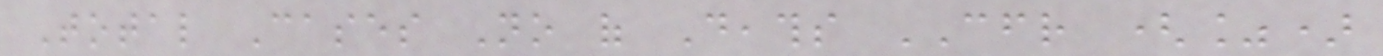Total Cases No of Deaths CFR (%)
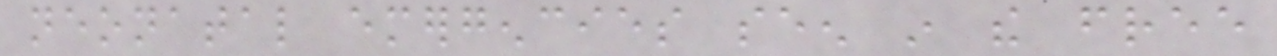neonatal emergencies seen in the free
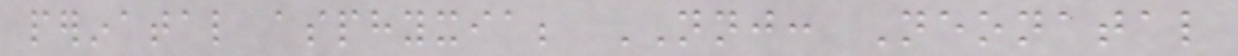perinatal asphyxia; NNJ: Neonatal
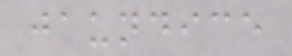jaundice
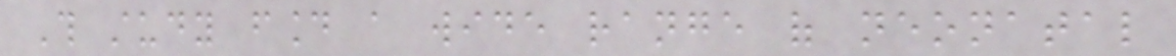This study found a wide range of neonatal
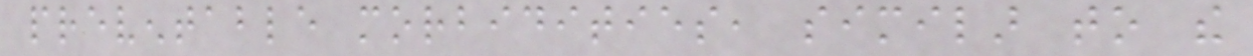preventable morbidities, similar to the
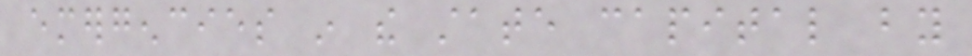emergencies in the state capital by
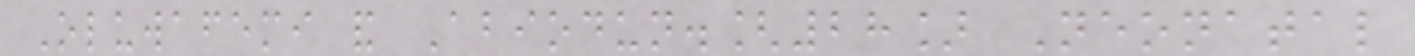Oluwafemi and Abiodun.[28] Neonatal
